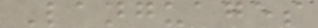Languages
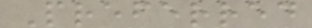Preferred
